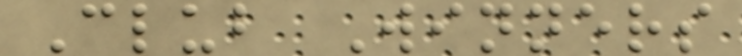Club Winners
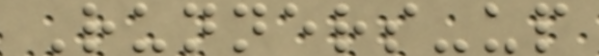Runners-up
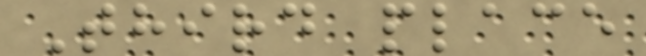Third place
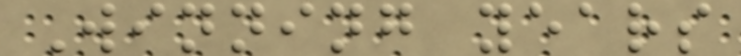Winning years
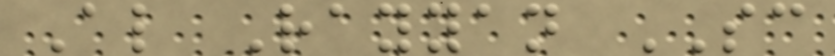Al Rayyan SC
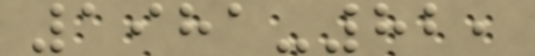1981-82,
